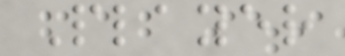Player
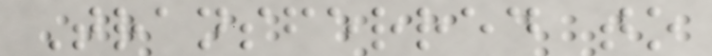Transferred to
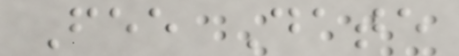Fee Date
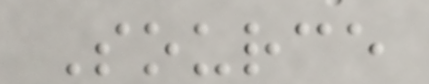Source
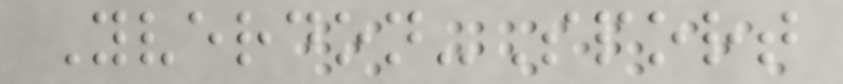Yverdon-Sport
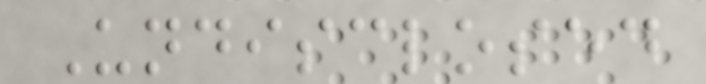Undisclosed
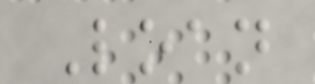Loan
